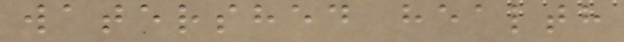watershed health
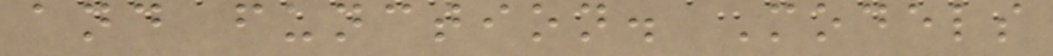and function. Models
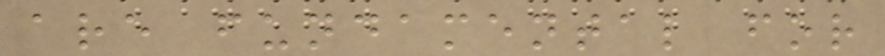are fundamental for
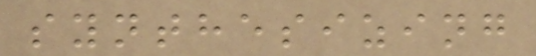synthesizing
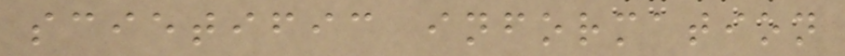scietific information
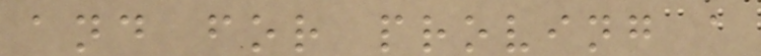and for proving a
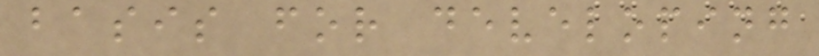basis for developing
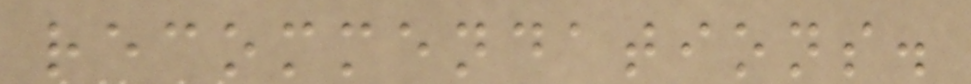recommendations.
